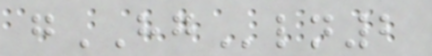gHGln2
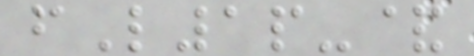fL1p-&
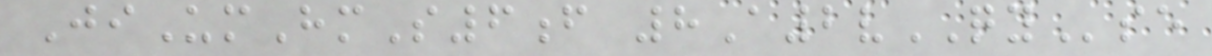JiUmHmS6f 8A2vQYse
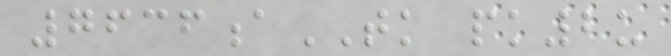7636aTK pk2u
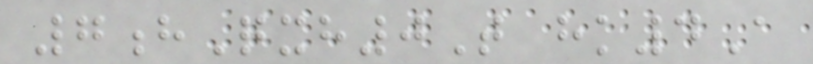7hQxh0T hk4A
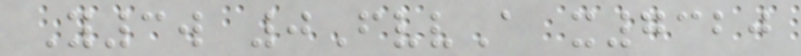Y3w 0FvvA x7320
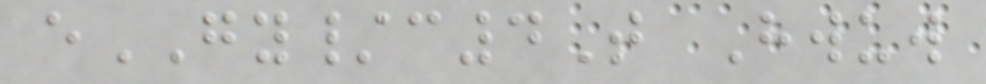eGY/c4T Hwuw
